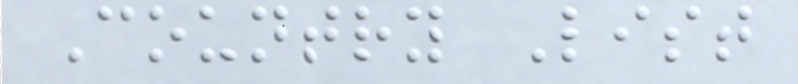Country List
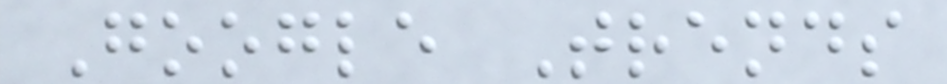Google Trends
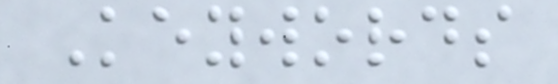Keywords
